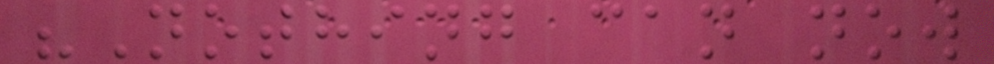"Nothing can now
